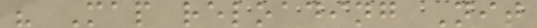" Map reloading Nit
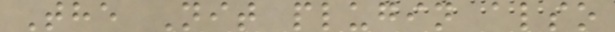The Nit plugin also
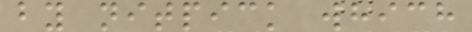by nitpick which
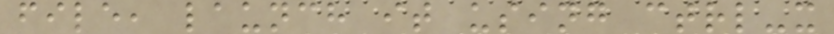file, launch it using ctrl-x
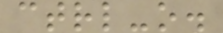ctrl-o.
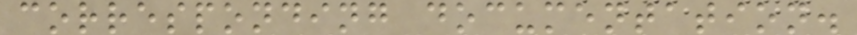corresponding documentation.
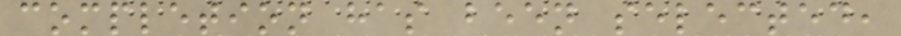completion has been selected,
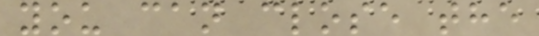you can close the
